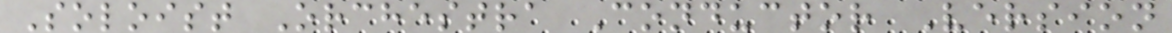Soloist Orchestra Conductor Version
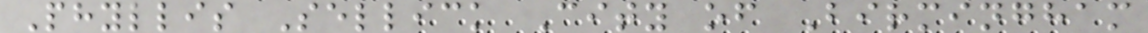Phyllis Sellick City of Birmingham
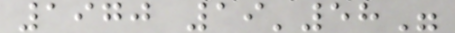1970 19'58"
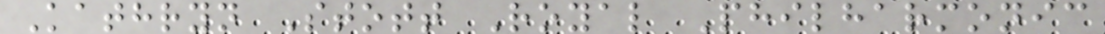Kathryn Stott Royal Philharmonic
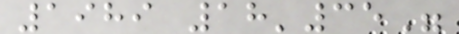1989 18'35"
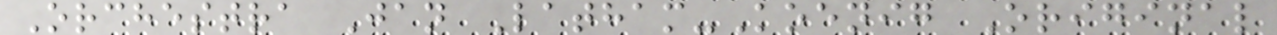Orchestra Jan Latham-Koenig Original
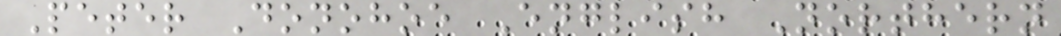Peter Donohoe English Northern
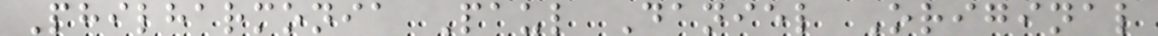Philharmonia Paul Daniel Original
